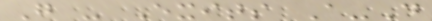G - Exits A-D
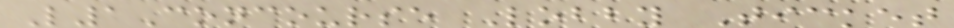L1Concourse Lobby Ticket
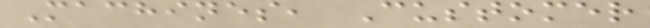Machines, Customer
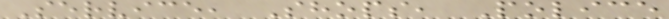Service, Shops, Police
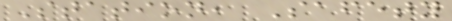Station, Safety
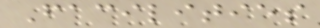Facilities
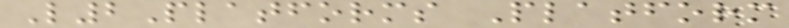L2Platforms Platform
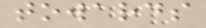towards
